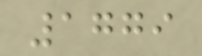1779
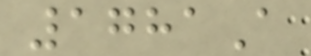1781A
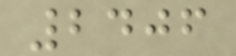2406
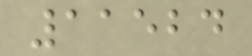11524
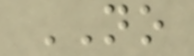NO
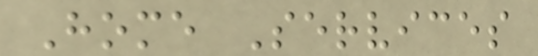Home Services
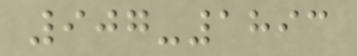907-1893
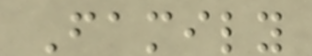Family
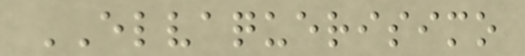ELVAQUERISIMO
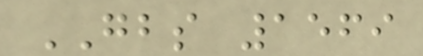GBS 1569
